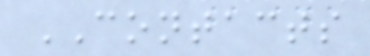CONTACTS
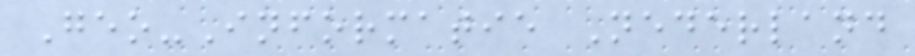Geo-Informatie Nederland
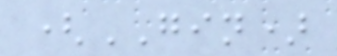(GIN)
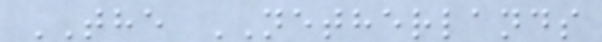THE NETHERLANDS
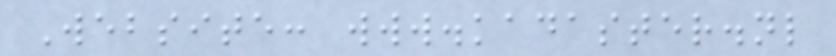Website: www.kadaster.nl
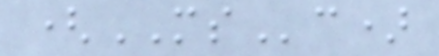(MSc)
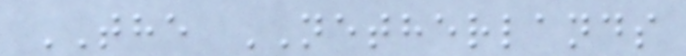THE NETHERLANDS
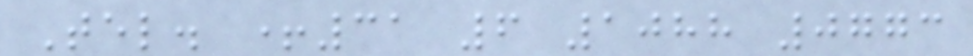Tel. +31 6 1088 0773
